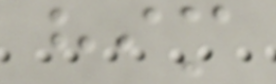him
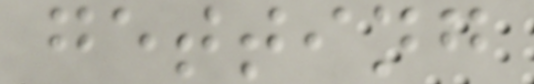getting
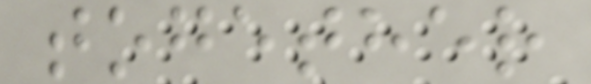together
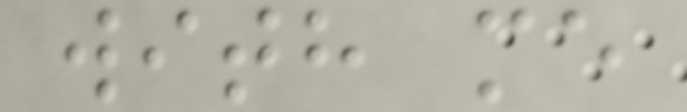with me
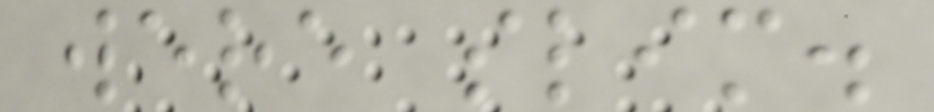were slim.
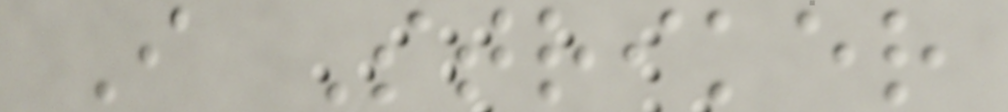I Striker
